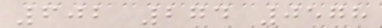602 274 0578
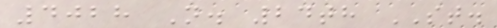4028 N. 24th ST.
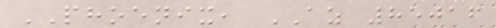PHOENIX, AZ 85016
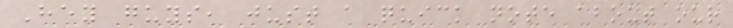Hey guys, just a quick note about our
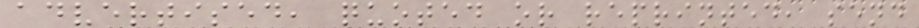advertised, quoted or reprinted, send
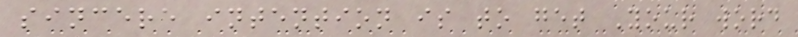sincere intention is to get Your word
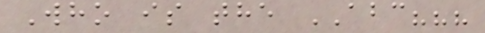Who is the ABC???
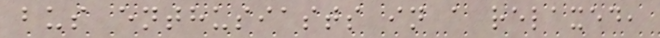bus enthusiasts in a relaxed,
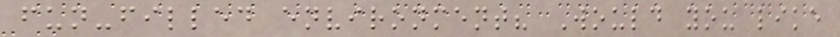fun-filled environment? Would you like
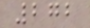272
